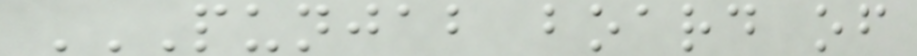PUNJAB BOARD OF
